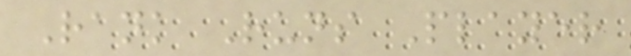Rank Runs Player
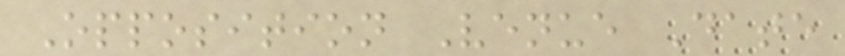Opposition Venue Date
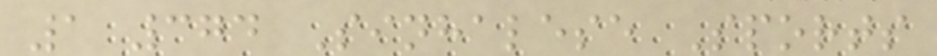1 374 Sinhalese Sports
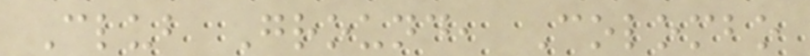Club Ground, Colombo
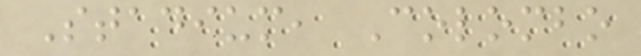Stadium, Colombo
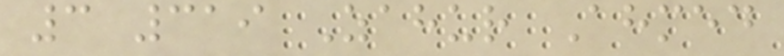3 319 Zahur Ahmed
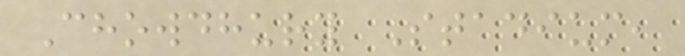Chowdhury Stadium,
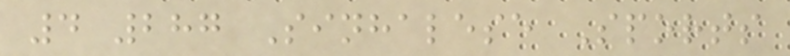4 287 Sinhalese Sports
